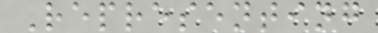Representing
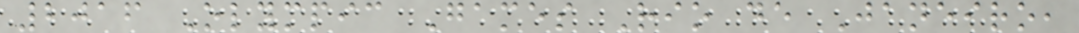2016 Olympic Games Rio de Janeiro,
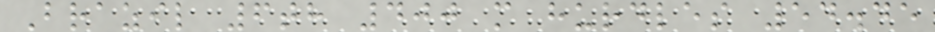Brazil 6th 400 m hurdles 54.45
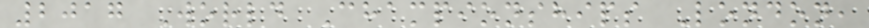2017 World Championships London,
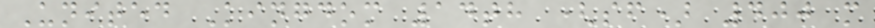United Kingdom 14th (sf) 400 m
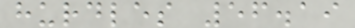hurdles 56.19
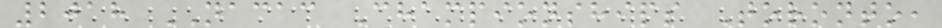2018 NACAC Championships Toronto,
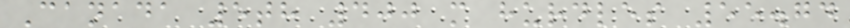Canada 5th 400 m hurdles 55.74
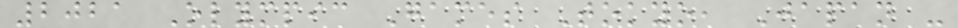2021 Olympic Games Tokyo, Japan -
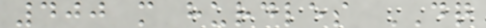400 m hurdles DQ
